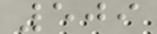509
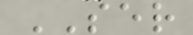SER
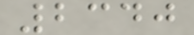2340
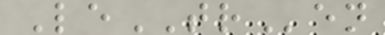LeTRen
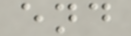end
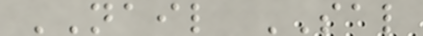NAIL SAL
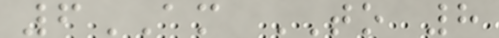6AM TO 8
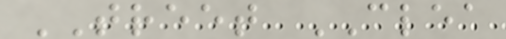TREET CLEA
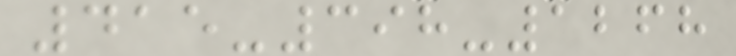415-398-1268
